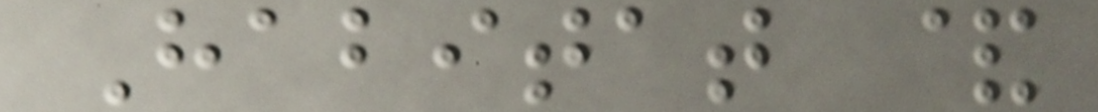Habitat &
